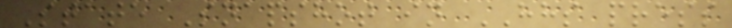State Snapshot in HHS press
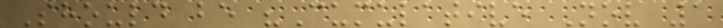Should be "Cumulative Nov 1
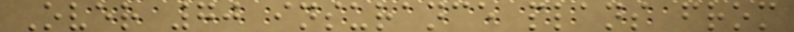Over 70 insurance plans from
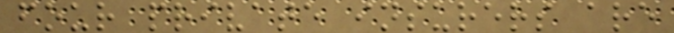four private insurers are
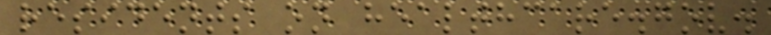residents on healthcare.gov.
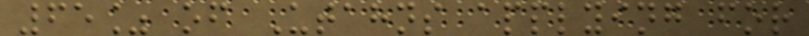65% of Utahns applying for
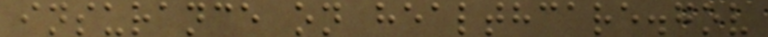insurance on healthcare.gov
